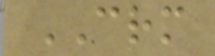CRM
